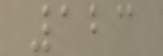123
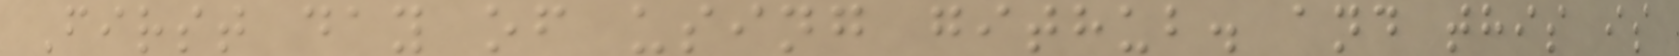First day of using github. and this is
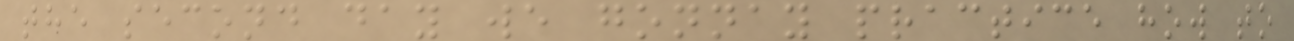the second day we gonnay practice how to
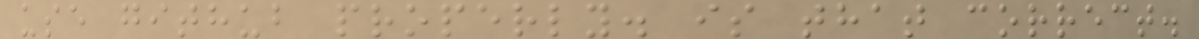use github properly. is that correct.
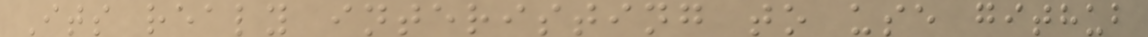Its realy interisting to use github
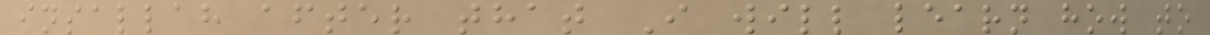insallah after that I will learn how to
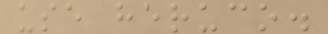use heruco.
